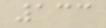133
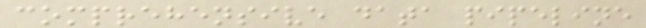comprehensive data pipeline
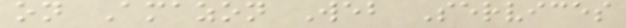on Amazon Web Services
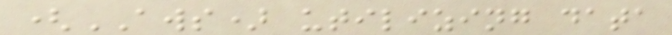(AWS) utilizing data
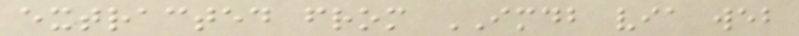extracted from IMDB via web
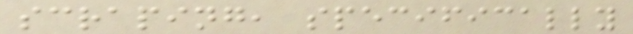scraping, specifically
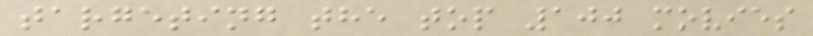targeting the top 100 movies
